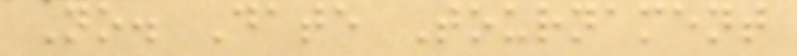No. Date Tournament
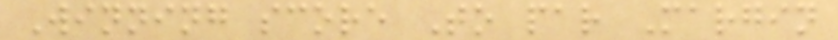Winning score To par Margin
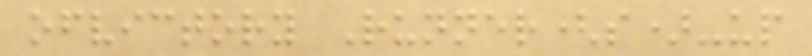ofvictory Runner(s)-up
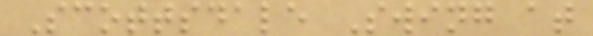Scottsdale Swing at
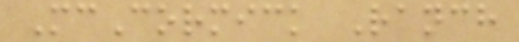McCormick Ranch
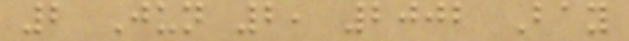2 Jun 2, 2002 Bay
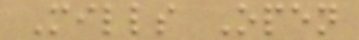Mills Open
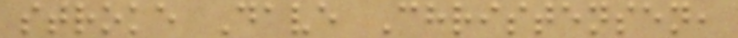stroke Dave Christensen,
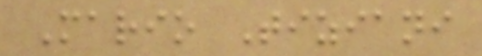Mario Tiziani
